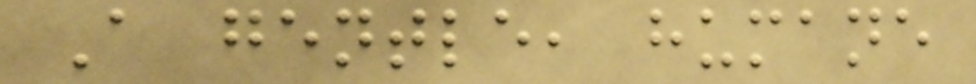A gentle, humane
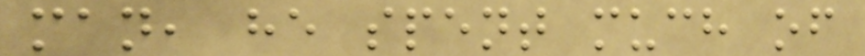man, he spent much of
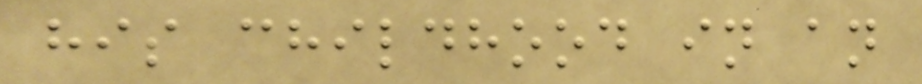his childhood in an
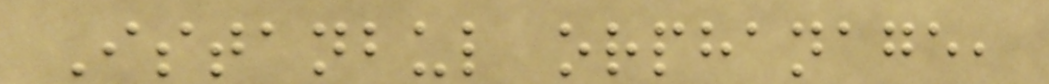Istanbul orphanage,
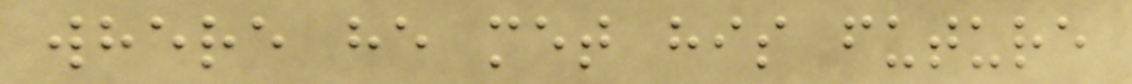where he met his future
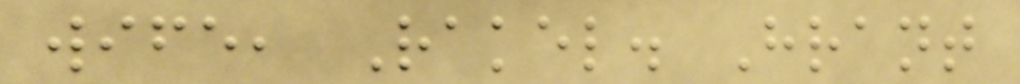wife, Rakel. Hrant
